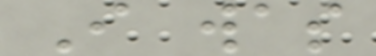I was
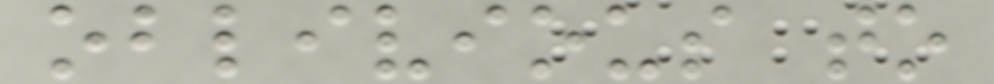oblivious to
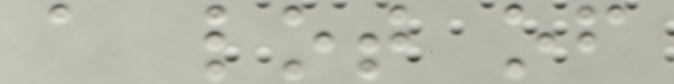a lot of
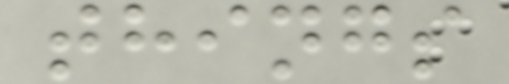things
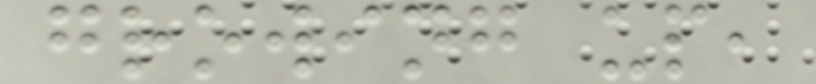growing up,
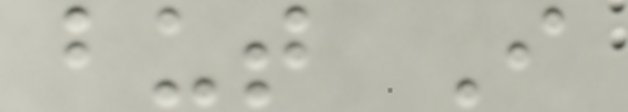but I
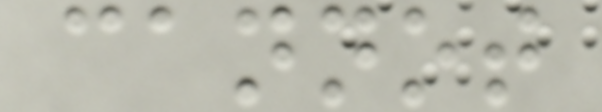cannot
